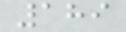189
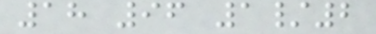18 96 1/2
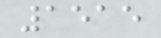1515
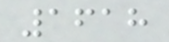1618
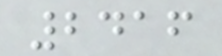2416
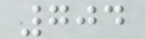704
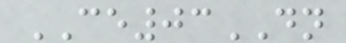CE03DN
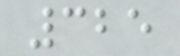325
